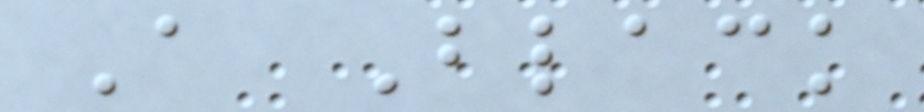A Black
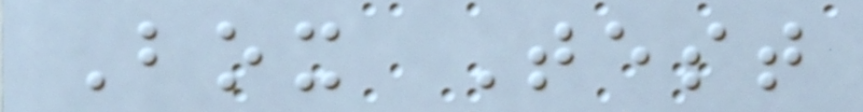Box Test
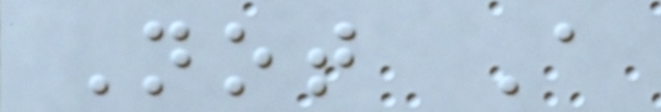Not A
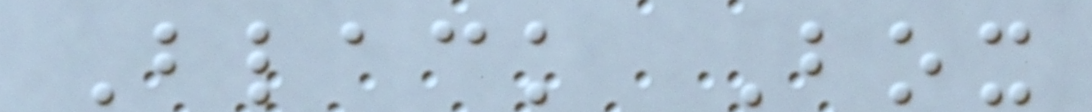Black Box
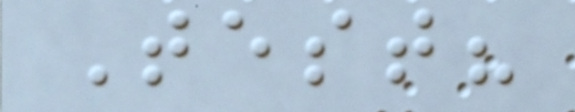Test?
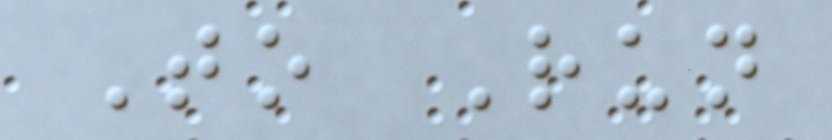To Run
